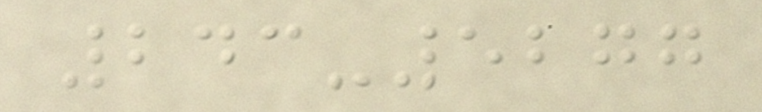243-5277
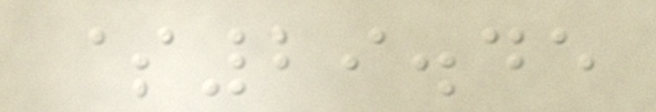$29.45
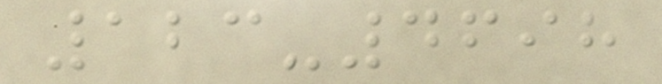123-4698
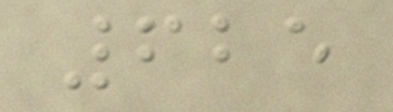625
